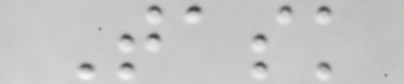Task
